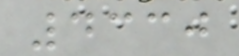4330
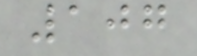107
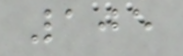105
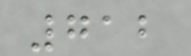712
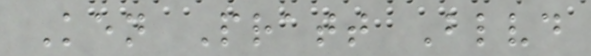Ken Pratt Blvd
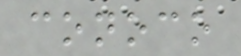conoco
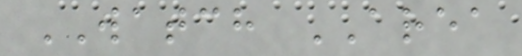WATCH AREA
